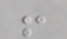!
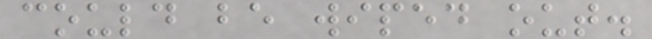could be wiped out.
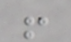!
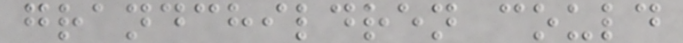grandchildren could
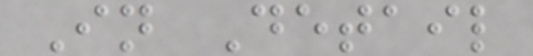In Detail
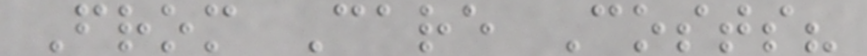From Care Costs?
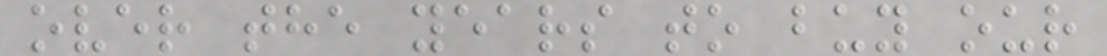over the years to buy our
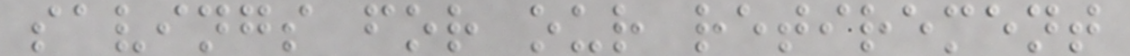savings for our retirement
